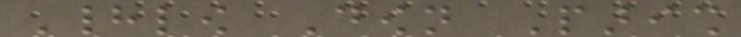Hadlow Down Parish
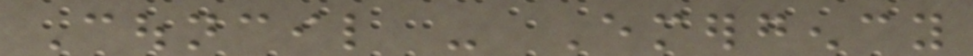Council - Emergency
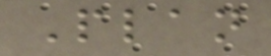Plan
